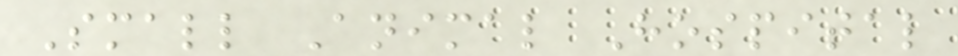Small Animal Hospital
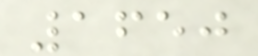1650
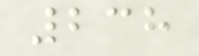238
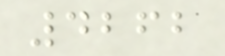4262
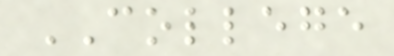COLLEGE
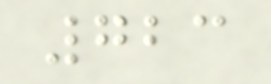723
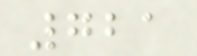721
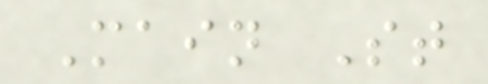Main St
